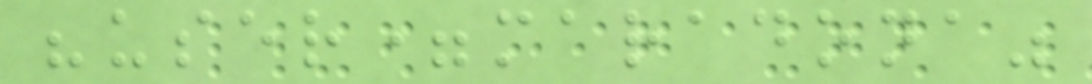"user=maradona"
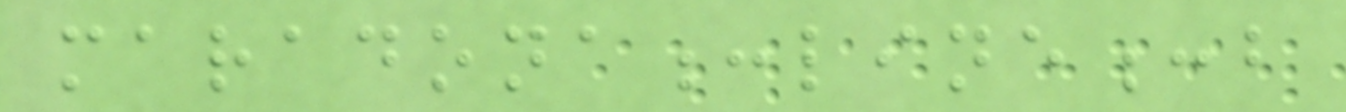maradona:line:b
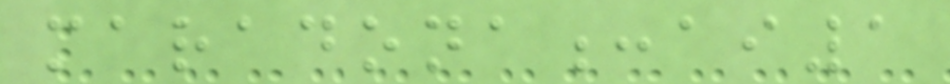maradona:ai1
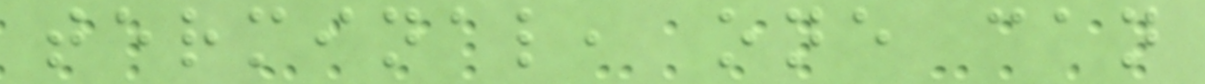terminal, one can
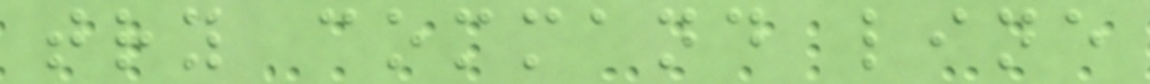try command line
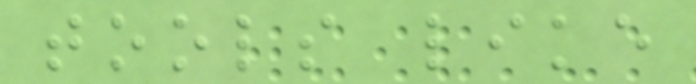tools like
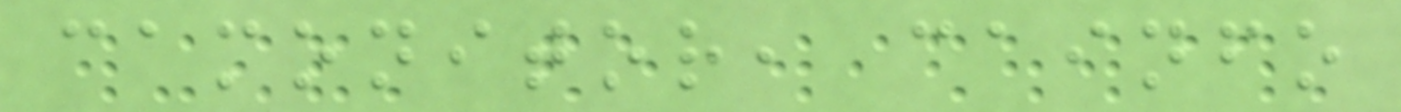camonitor, cainfo
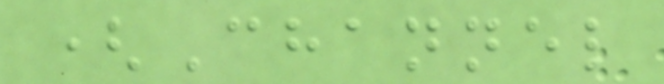(Channel
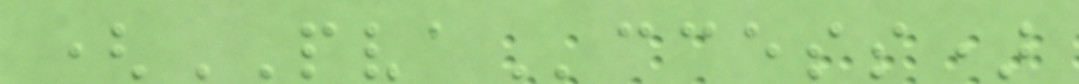(PVAccess)
